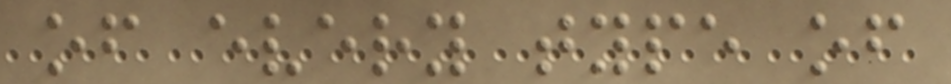of every type of
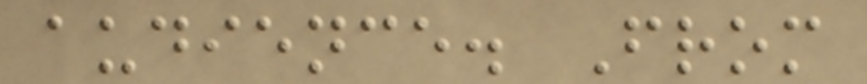audience. From
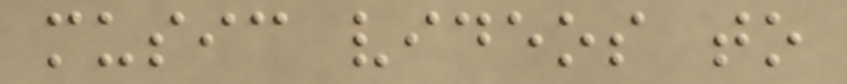music videos to
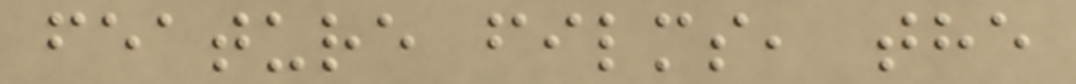feature films, the
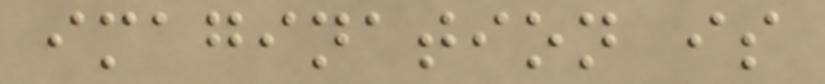imagination is
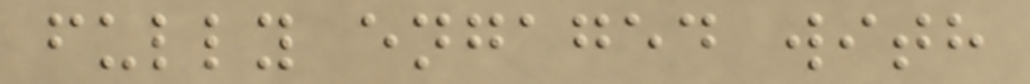fully engaged with
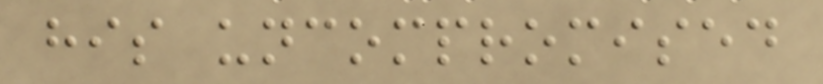his uncompromised
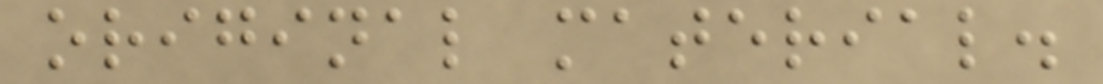original material.
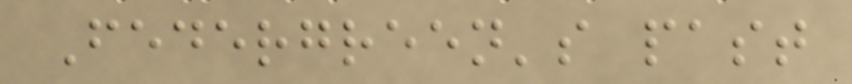Federgreen's past
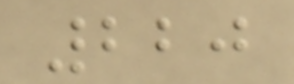220
